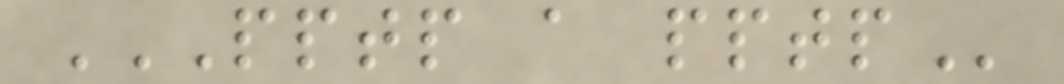PPTP A PPTP
